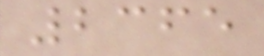2365
